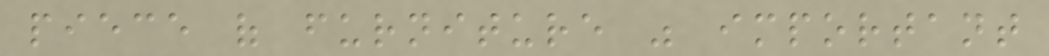piece of furniture was important
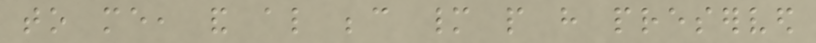to me, and also because many people have preserved
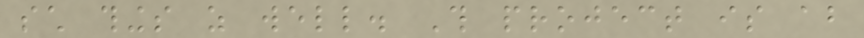such things as well. This project is about
